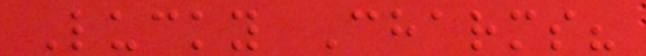Lucky Charms?
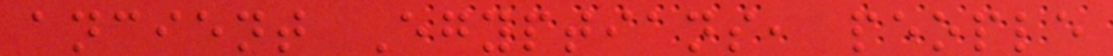ancient Egyptians, people
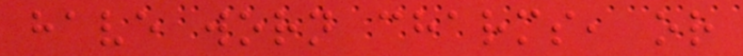have worn charms, or
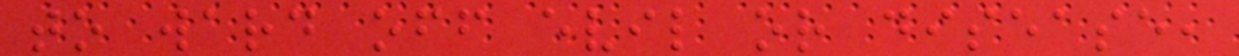to ward off evil or disease,
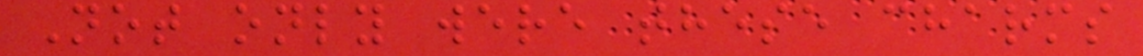Not only were these charms
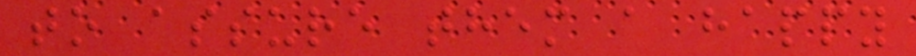to assure them a happy
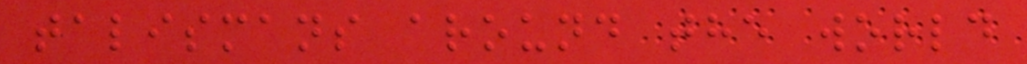talismans around the world
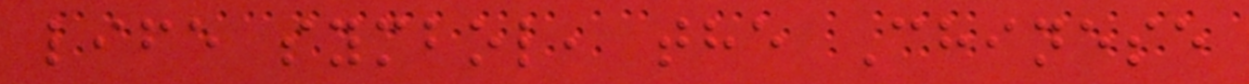life symbol, the Chinese
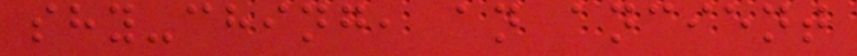shy-ching, an ancient
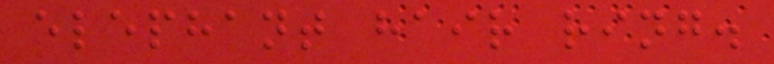elephant hair ring.
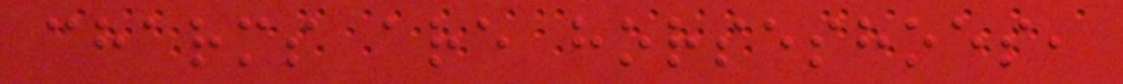charms are horseshoes,
